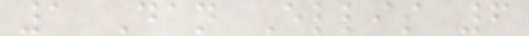1 Dan Ellis 6
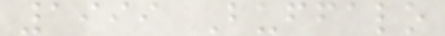1999 Buffalo
